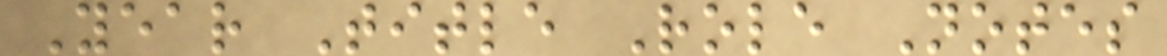Year Title Role Notes
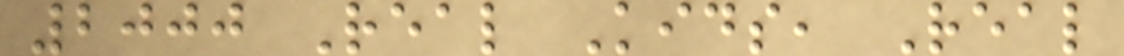2000 Real Kids, Real
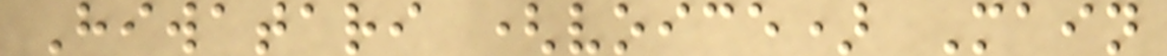Hiwatari (voice) Main
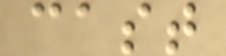cast
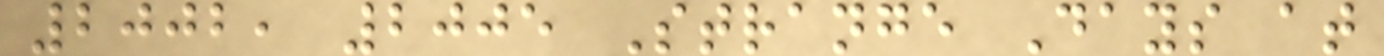2002, 2005 Strange Days at
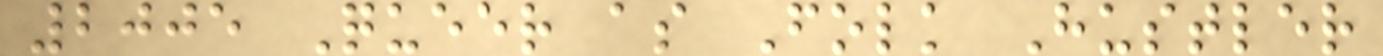2005 Queer as Folk Hustler
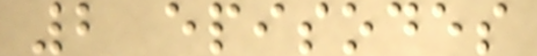2 episodes
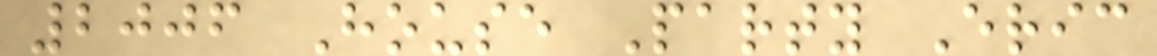2006 House Party Eric
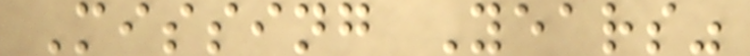Missing Years"
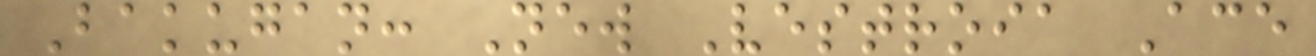Bakugan: New Vestroia Ace
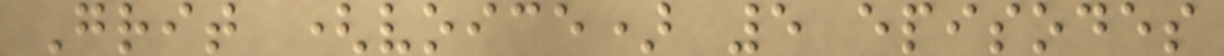Grit (voice) 5 episodes
